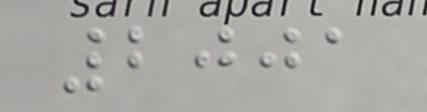2001
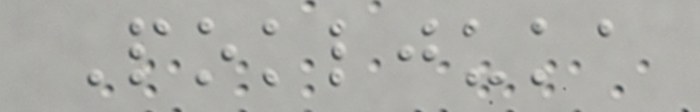Pokljuka
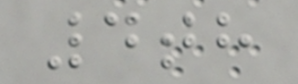4th
